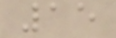15
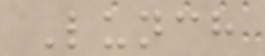Lunch
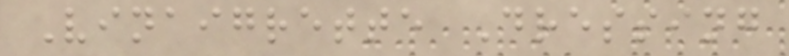Vinaigrette Dressing
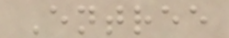Entree
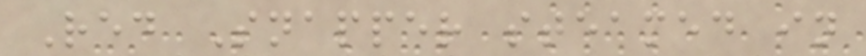Red Snapper steamed in
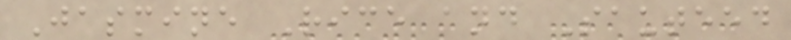Jasmine Rice and Sauteed
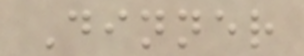Dinner
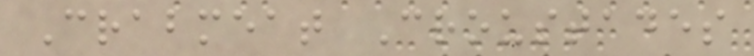Crabmeat Croustades
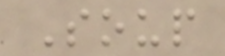Soup
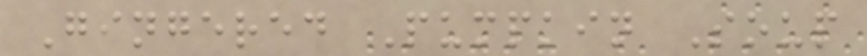Gingered Pumpkin Soup
